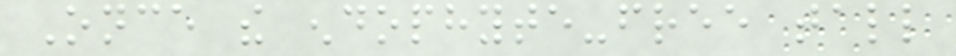Once the endophyte-free tall
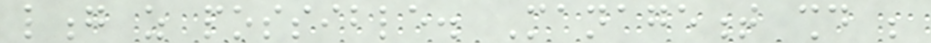long as possible. Management should be
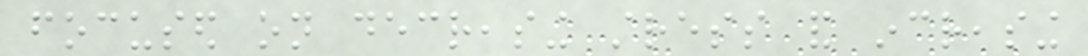focused on decreasing stress and increasing
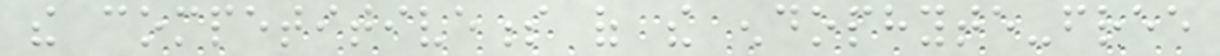the competitiveness of the endophyte-free
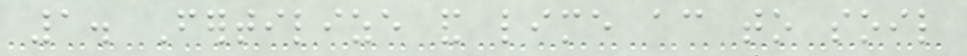1. Fertilize and lime according to soil
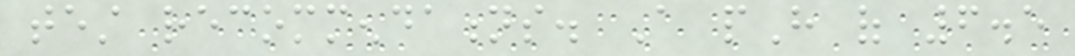test recommendations. A pH of 6.5
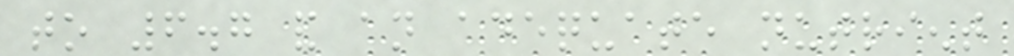to 6.7 and an adequate nutrient
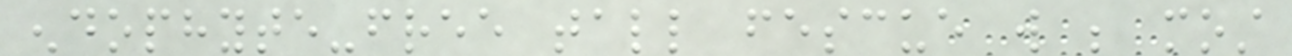endophyte-free tall fescue will be most
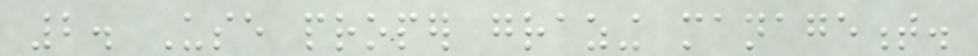2. Use proper grazing management.
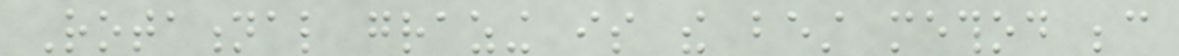Rotational grazing is the best method because
